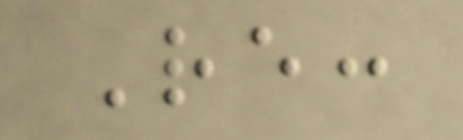Re:
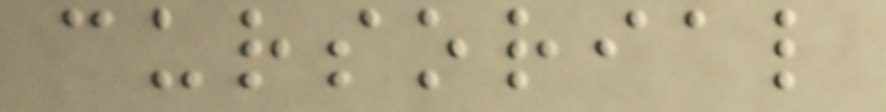cursorial
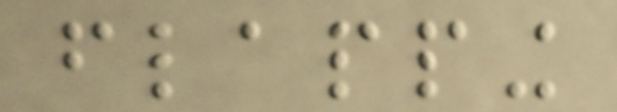flapping
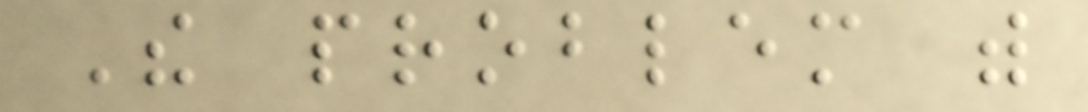The problem with
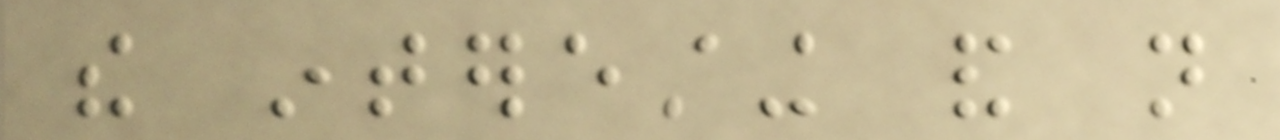the interesting and not
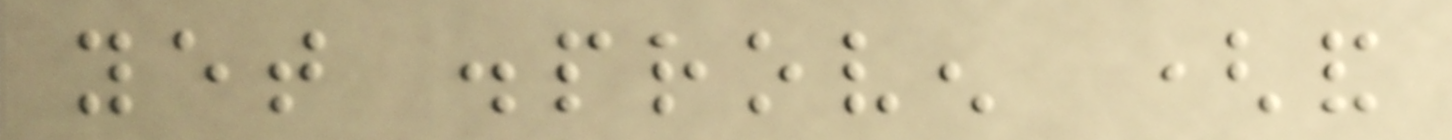yet disproven (and
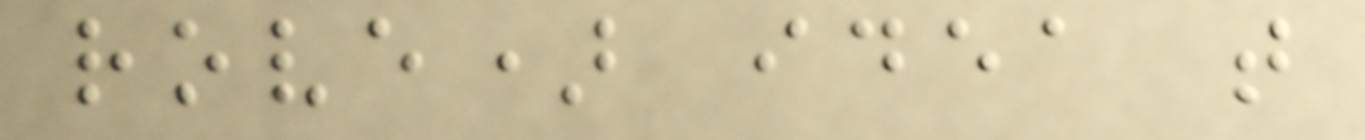rove) idea that
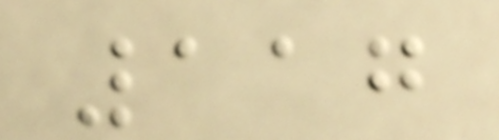117
